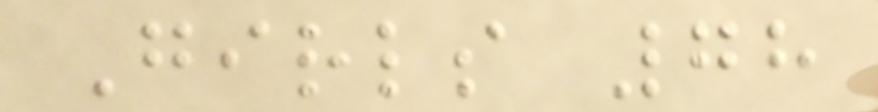Girls 78
